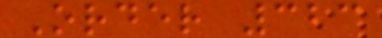Order 323
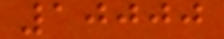10000
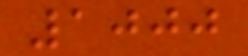1000
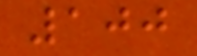100
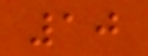10
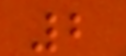2
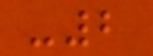-2
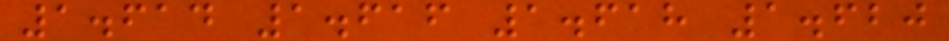1.614 1.616 1.618 1.620
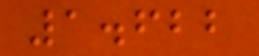1.622
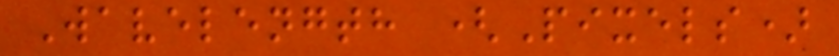Wavelength (Pixels)
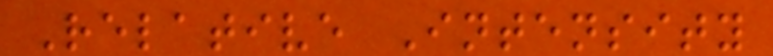Relative Intensity
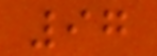97
